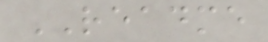README
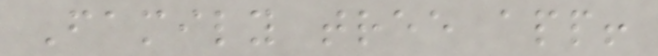Family tree app!
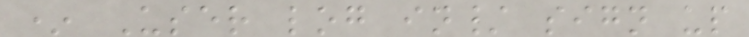* User log in/ sign up
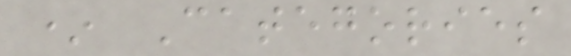* Categories
